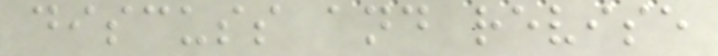discuss and revise
